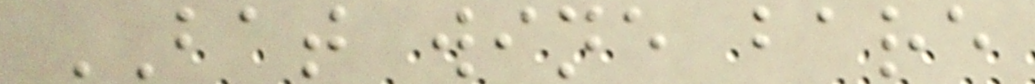BAT wine bare
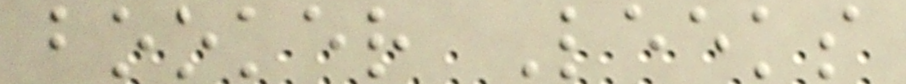booker Leeks
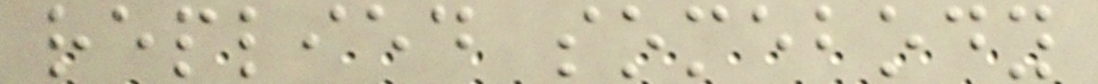replied somebody
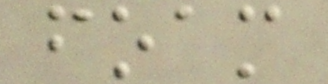foam
